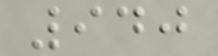940
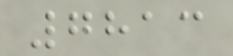7813
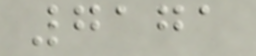7171
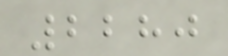2280
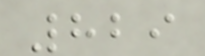829
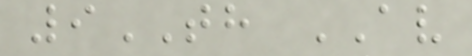9TH AV
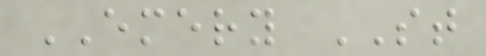EMERY ST
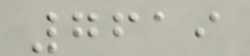7619
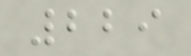229
